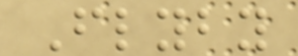Flyby
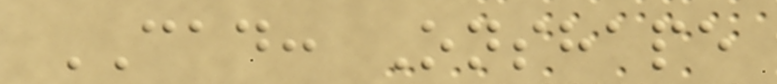CAD: Onshape
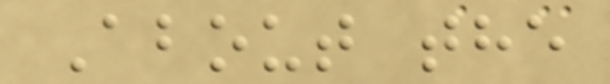About the
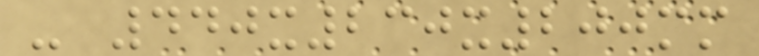- 440x230x200mm
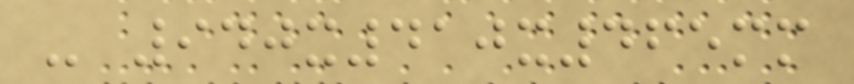- 940x410x465mm
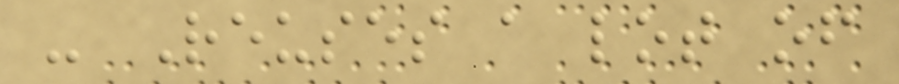- Reuses a lot of
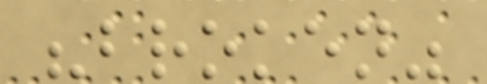"broken"
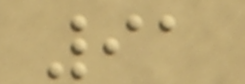91
